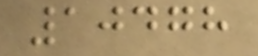10478
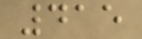415
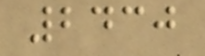2430
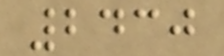2430
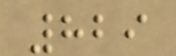829
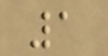1
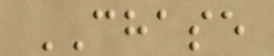CHASE
